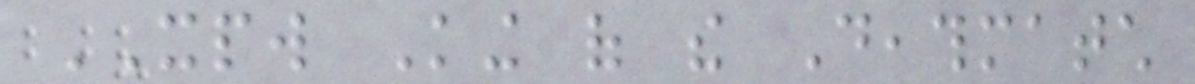XPW King of the Deathmatch
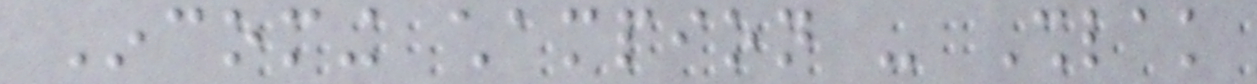Incoming champion - Shlak
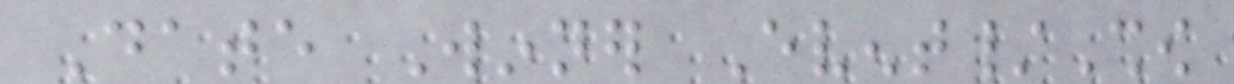Date Winner Event/Show
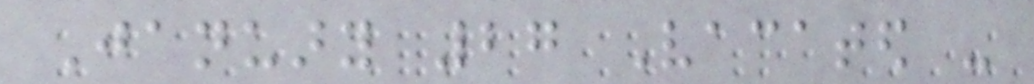January 27 Vacated -
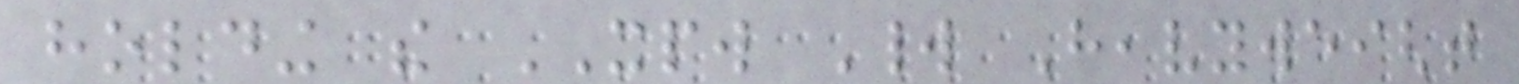holding the XPW World Heavyweight
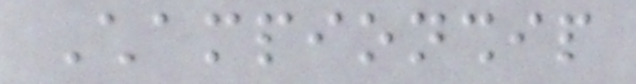Championship
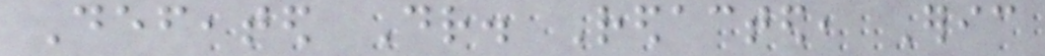Defeated Dr. Redacted, Eric
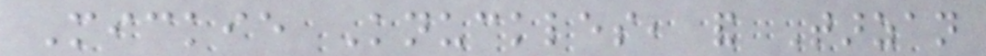Mickie Knuckles, and Tarzan
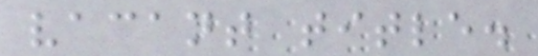vacant title.
